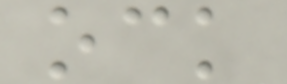ock
